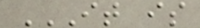IT IS
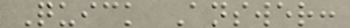Quick Answer:
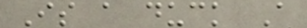Is a duck A
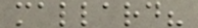mallard?
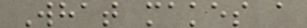What makes a
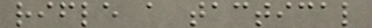rifle a tactical
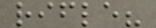rifle?
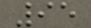95
